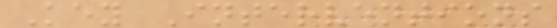Key Interventions
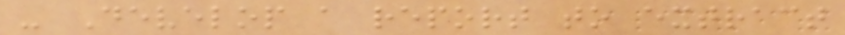- Develop a report to extract
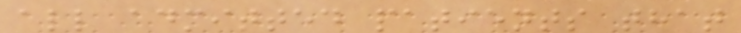all admitted patients that
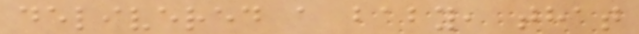delivered a baby, that
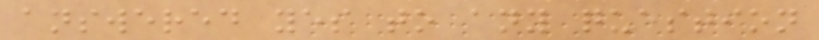answered yes to any question
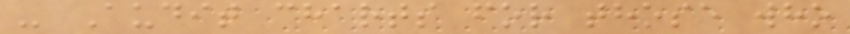- Audit charts for those who
